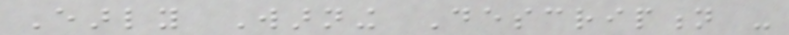Early Warning Description -
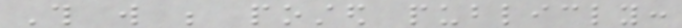This will be posted publicly:
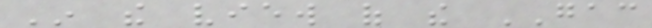In the view of the GAC
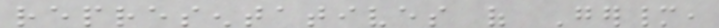representatives of Germany,
